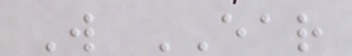W EAR
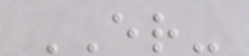ER-
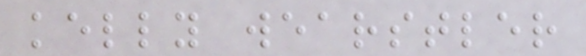kelly wearstler
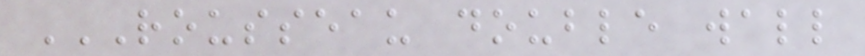ROUSSEAU DOUBLE WALL
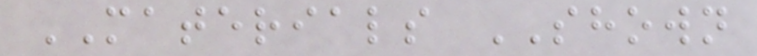MATERIALS SHOWN
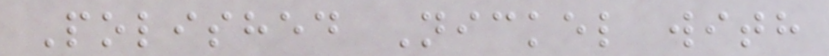Polished Nickel with
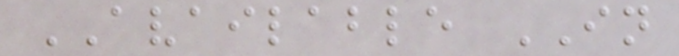AVAILABLE IN
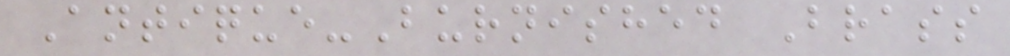Antique-Burnished Brass
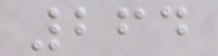264
